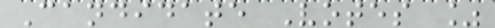Candidate Votes %
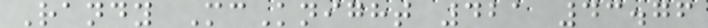Randy McKnight 421 43.76
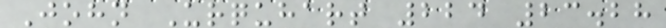John Urquhart 224 23.28
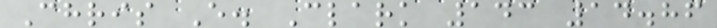Chris E. Clark 143 14.86
